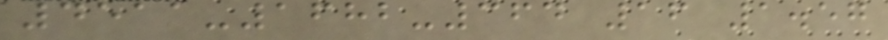4511-1682-364 16 1.57
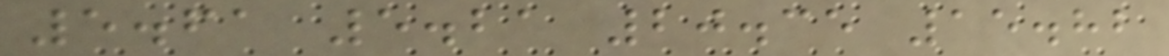5.61 5.21 20.35 15.82
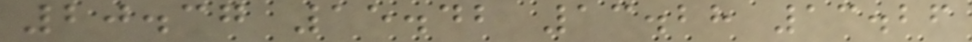20.37 15.42 13.28 13.26
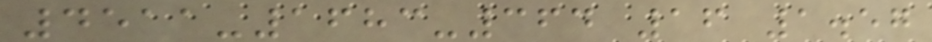4511-1683-364 16 1.57
